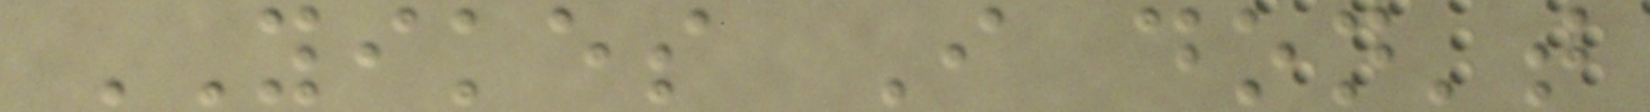YIKES I don't
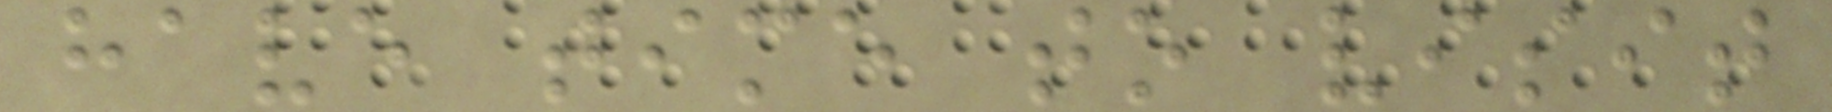have time to visit
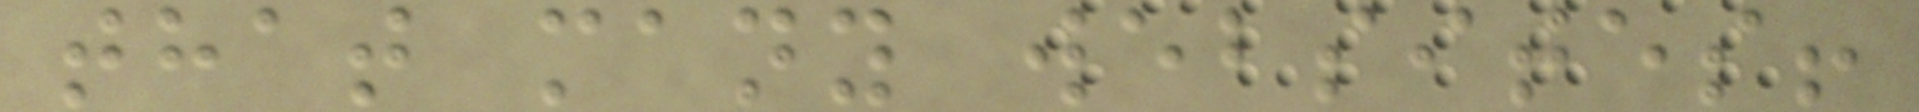that many websites!
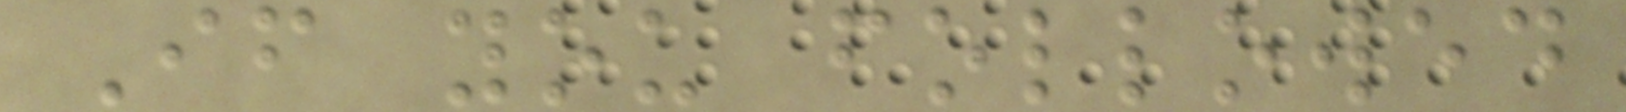If you followed
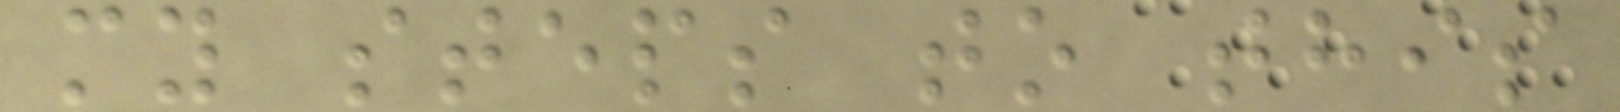my steps to this
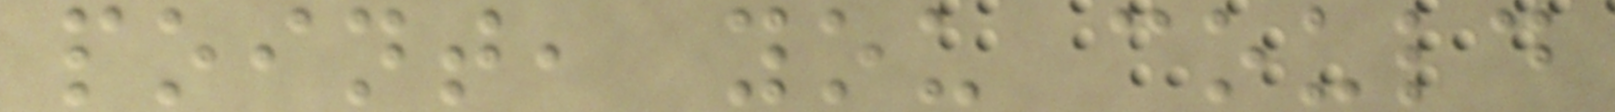point, you could
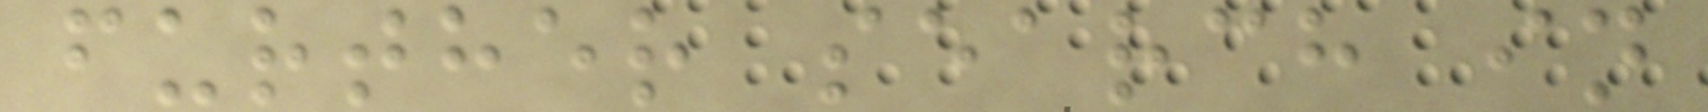further search in
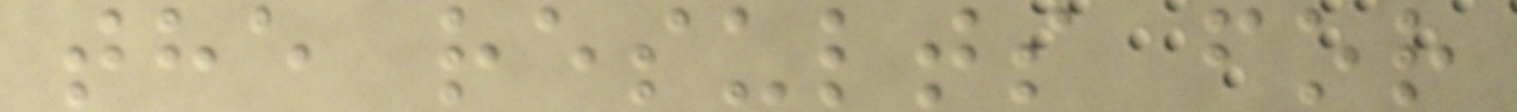the results for
